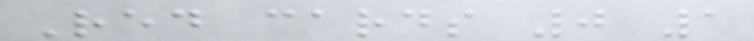Red cards 0 1
